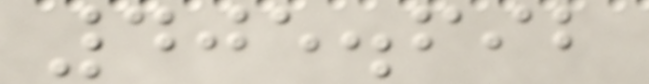405.692
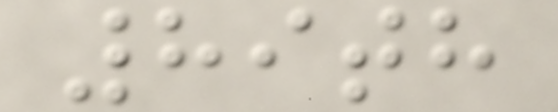89th
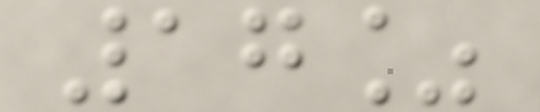17%
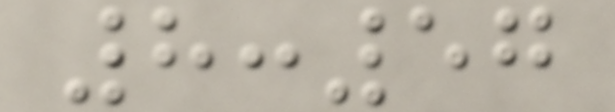8:57
